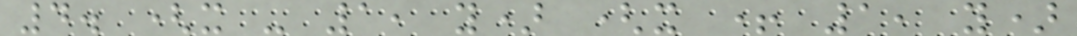4. (x - 1, y) (x + 1, y)
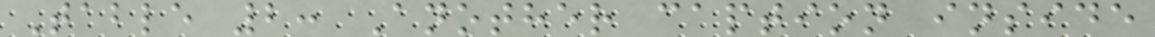Table 2: Another caption inside
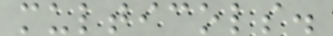multicols.
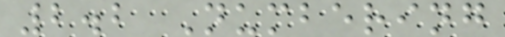2.2 Numbering
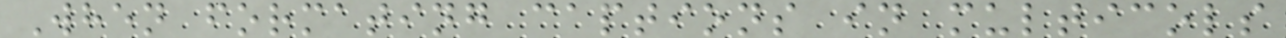When formating captions in multicols
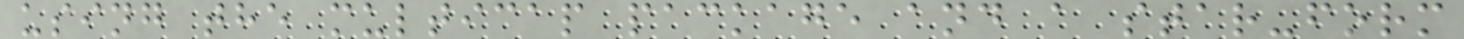using the multicap package and a star-form
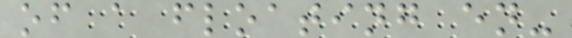of a floating en-
